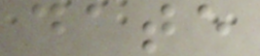date
